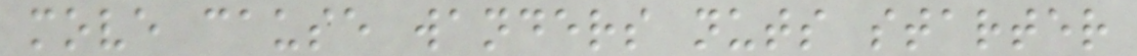move cause wanders nuts starter
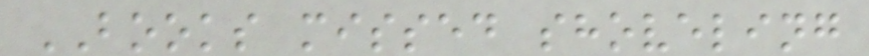BOOKS missed shoveling
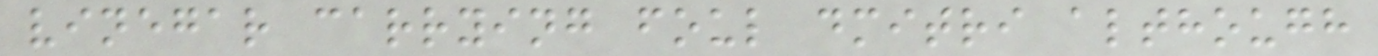vinegar carrying foul dmitri although
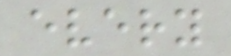every
